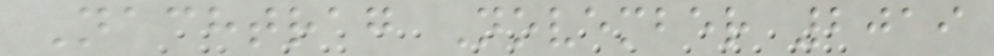Nachtrag November 2019
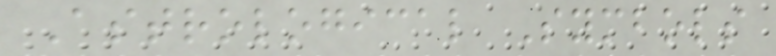Astrological Symbols
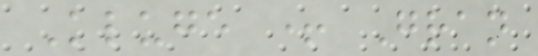Kluge + Gran
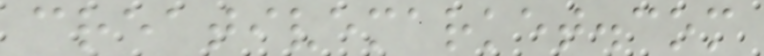creativemarket.com
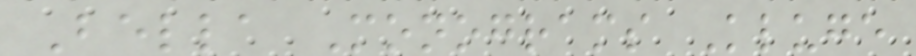Bella Monograms Kluge
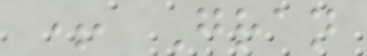+ Gran
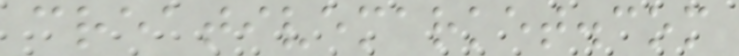creativemarket.com
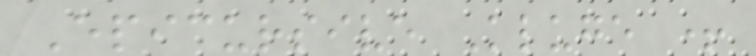Epicursive Kluge +
